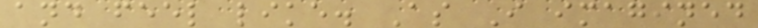and feel like. As I imagined
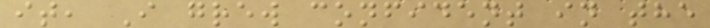it, I grew confident in the
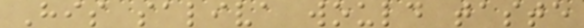His saliva would taste
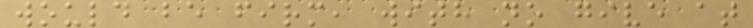would be firm, with no give at
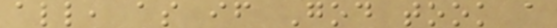all, as if God took a
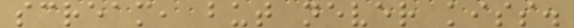scream, but never kiss.
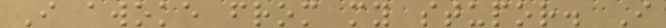I awoke from my stupor. I
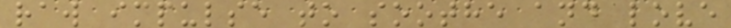raw impulse to soothe and love
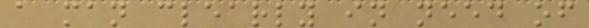a man clearly in need of
